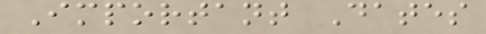Important Dates
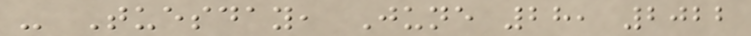- Tuesday, June 28, 2022
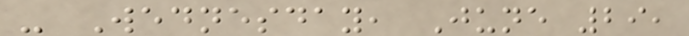- Wednesday, June 29,
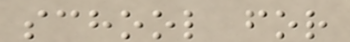school for
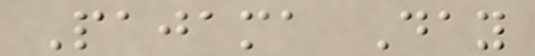Pajama Day
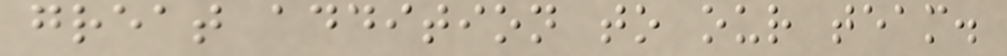great addition to our team.
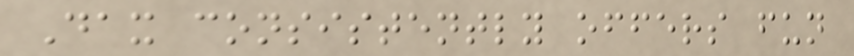Dax consistently offers fun
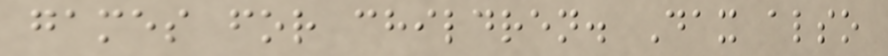games for children. Dax also
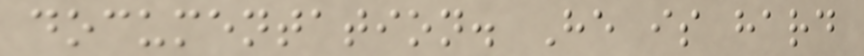documentation. He is hard
